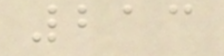213
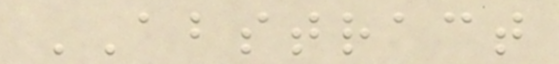ABSTRACT
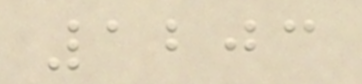1203
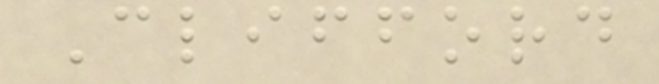Clifford
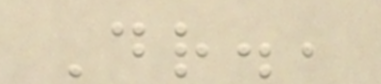Dr.,
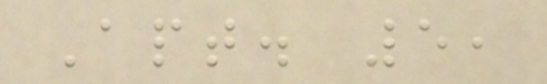Apt. 5,
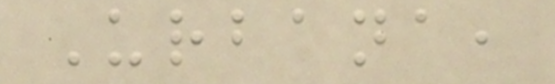Urbana,
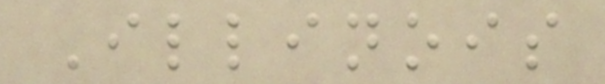Illinois
